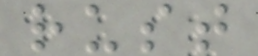rust
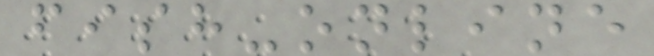fish-online
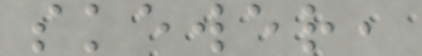skewer,
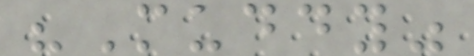"Muddy"
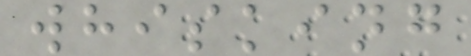whisking
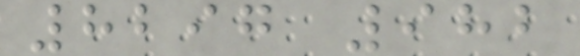8297 982
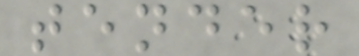tender
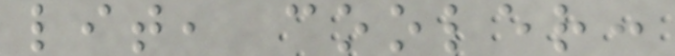lit, cooler:
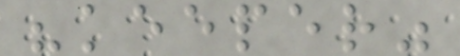"keeper"
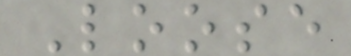Loose
